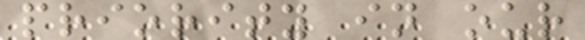priority in our
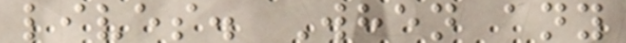lives. When any
